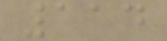114
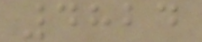4824
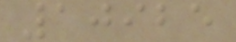10925
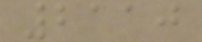2110
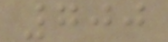700
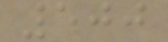500
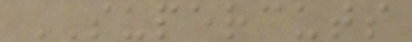SUPERCUTS
